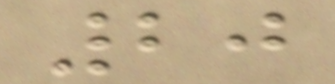20
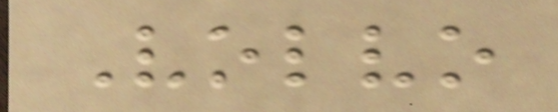Volvo
